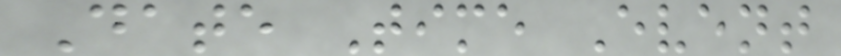Date Time Event
